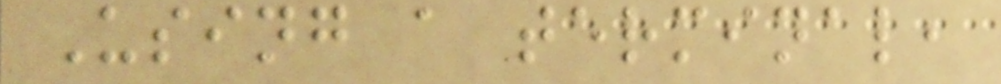Using a terminal,
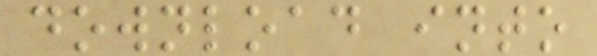download into
